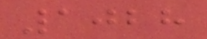1028
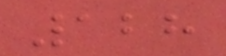128
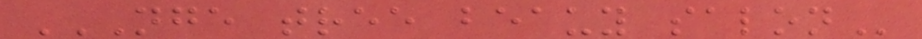NGE TREE BEAUY SALON
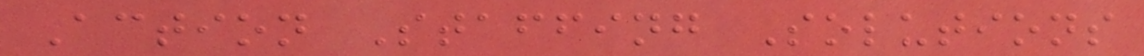Action Staffing Solutions
